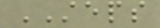STEPS
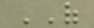OF
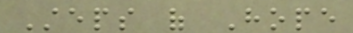Steps of Hope
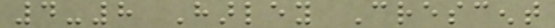4-8 Harley Crescent
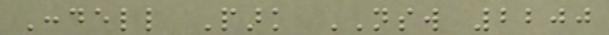Condell Park NSW 2200
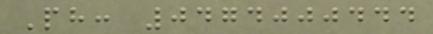Ph: 0474000444
